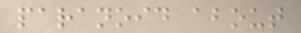paranoid about
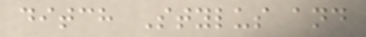ditch Stylus and
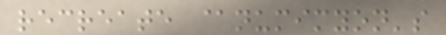recreate @numimyon's
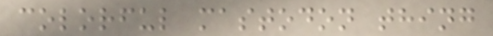colorful mastodon thing
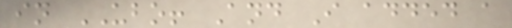in UBO! And I added a
